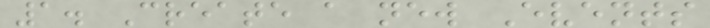1. Create a new Events
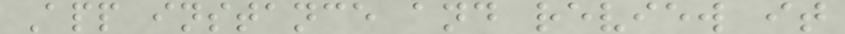App instance and review it
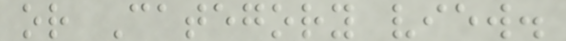or Category view.
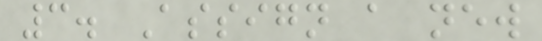3. Assign a new
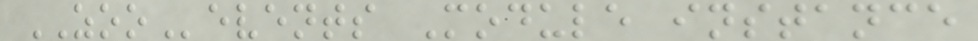ZOOevents Module instance
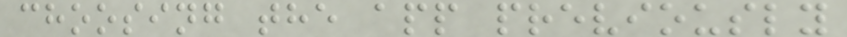choosing the app previously
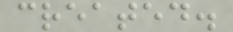created.
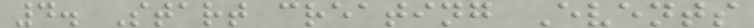4. Start creating Events
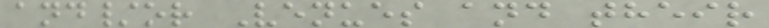and/or Venues and their
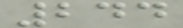244
